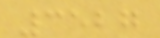3527
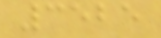3525
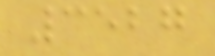3527
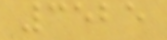3525
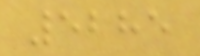5285
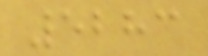5283
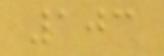103
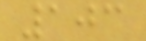103
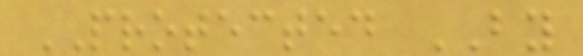PROTECTED BY
